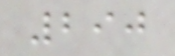290
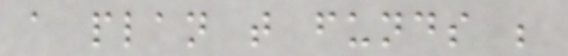a plan that funds be
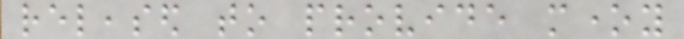released to provide money
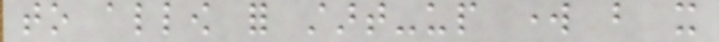to allow for start-up work but it
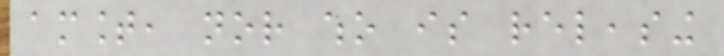amount, nor who is releasing
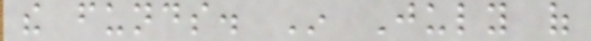the funds. In July of
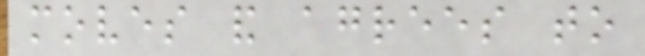moves and agrees to
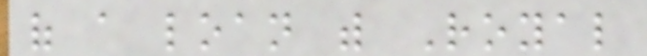of a loan with Royal
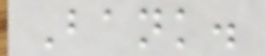Bank.
